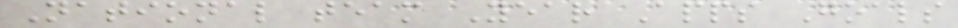National team Year Apps Goals
